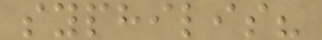syphilis?
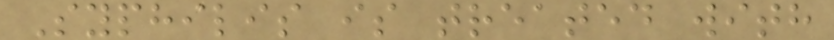Syphilis is treated with
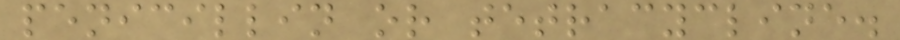penicillin or tetracycline.
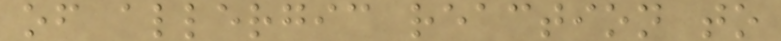of allergic reaction to
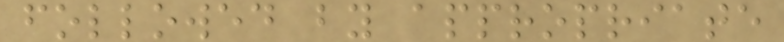followed by appropriate
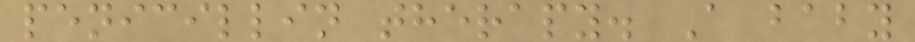penicillin therapy. A baby
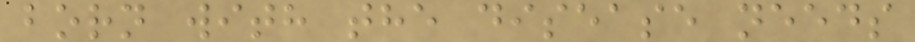born with the disease needs
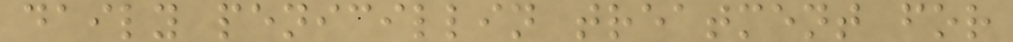daily penicillin treatment for
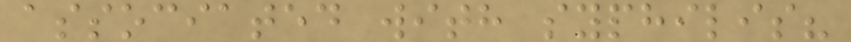associated with syphilis?
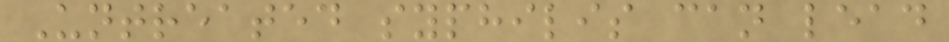Untreated syphilis can lead
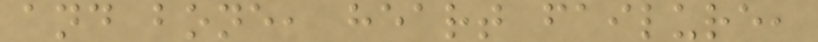and bone, heart failure,
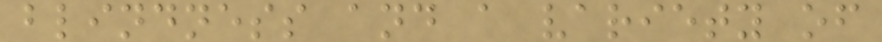blindness and a variety of
